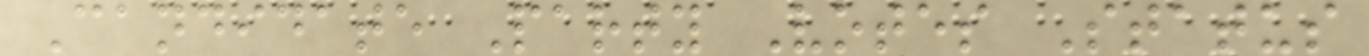Candidate Party Votes Status
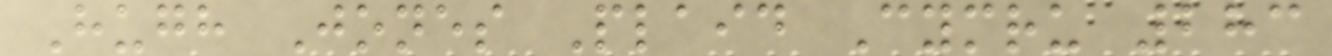Hugh Jones Plaid Cymru 283
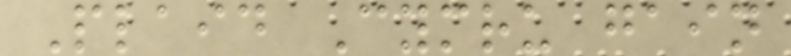Plaid Cymru gain
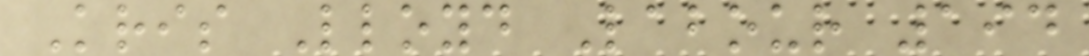Kris Lloyd Labour 194
